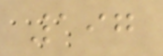197
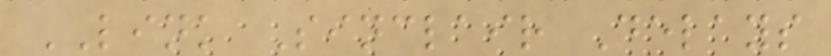LINK Sinclair Delays
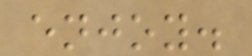enjoy.
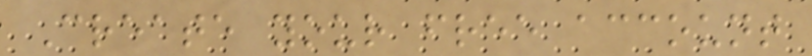Create your free account
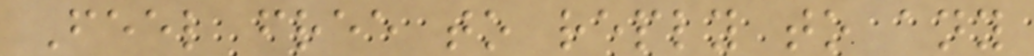Feel free to reply to any
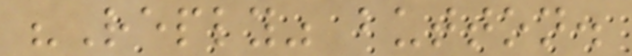"Reply" button.
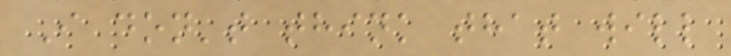I don't think that will
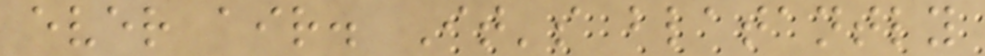ever air. It's blatantly
